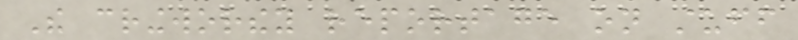The cringworthey reportage on stuff
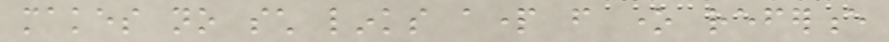makes no such links apart from one reference
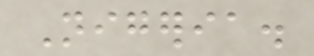Nigeria.
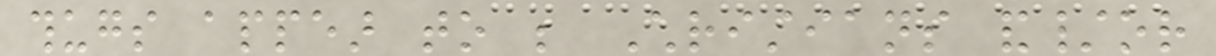thugs appear to be Christians and/or
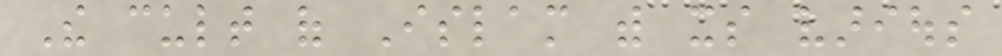The cult of Islam with its various
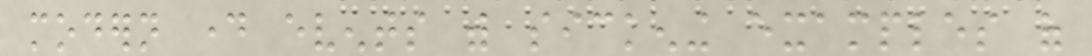modern day events with sickening examples of
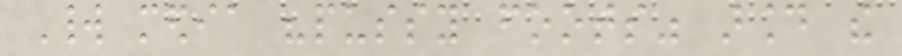World media "pussy foots" around the
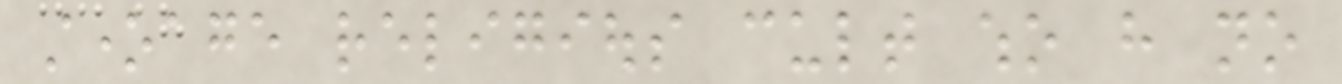stoneage religious cult who have no
